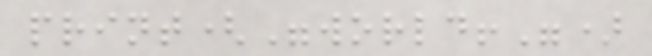print("world!")
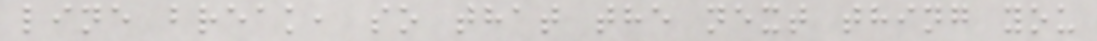line break, so that the next thing you
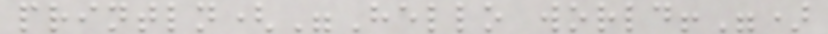println("Hello world!")
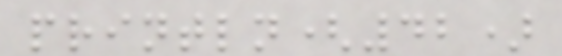println(42)
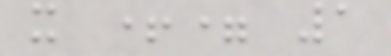x += 1
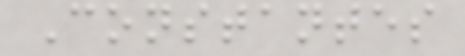Constantes
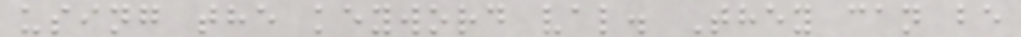using the keyword val. They can be
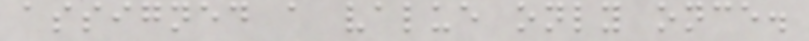assigned a value only once.
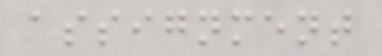assignment
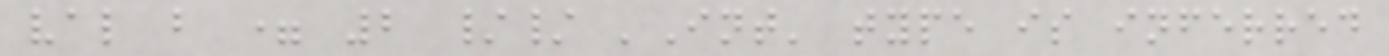val b = 2 // 'Int' type is inferred
